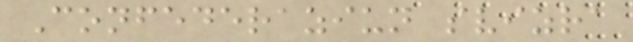Confederaziun svizra
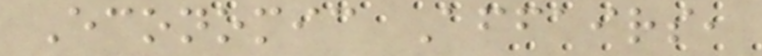Economic Affairs,
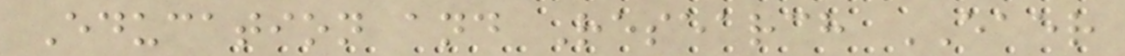Education and Research EAER
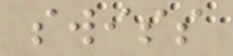swiss
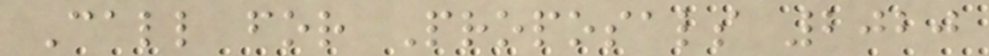Call for Proposals 2020
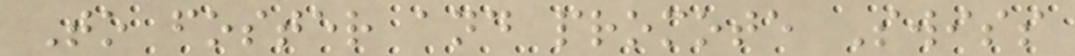To foster and promote Swiss
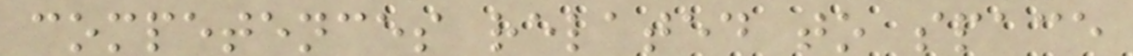competences related to space
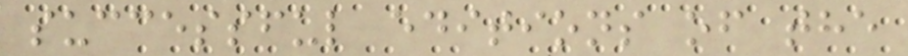successful editions of the
